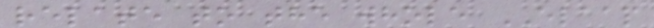relate to the whole ELAAP
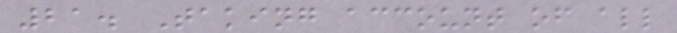21. Taking account of all
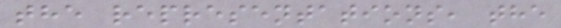the representations, the
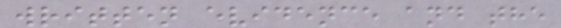written evidence and the
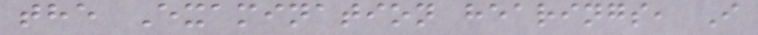the Examination hearings, I
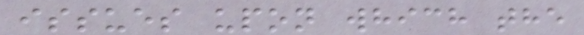issues upon which the
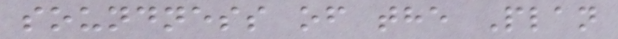soundness of the Plan
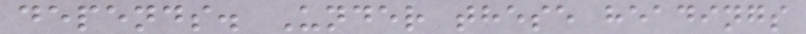depends. Under these headings
